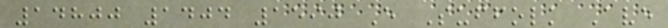14800 1404 1590 E Suffolk Ave
